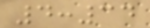4:34
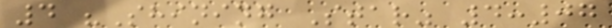4 "Shining Star" 4:07
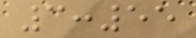3:55
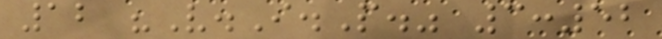12 "V.I.P." 3:52
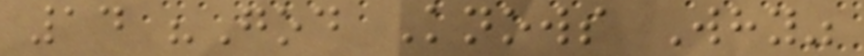14 "God Knows Why"
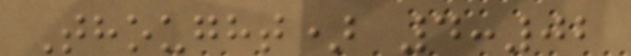Thought) 4:02
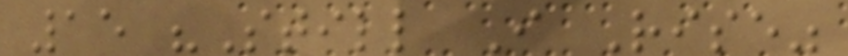15 "Still I Rise"
